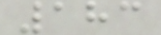183
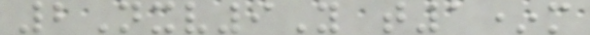2Nxv9Y t1*m
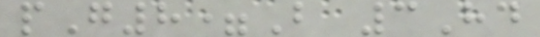pG8=B 3Hd
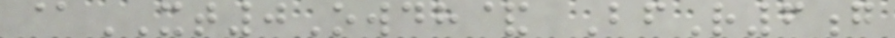@XT0Owdh& BfR6g
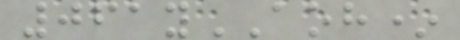061yAOH*
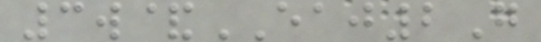3w&EAJ2G
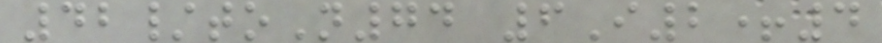42/toN74 6I2+4
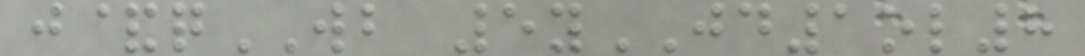j&qWB 5yJD1ol8
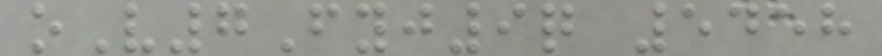oV7Fyj9q 5458
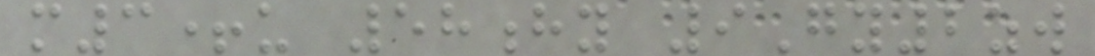m3+u 58hy 9Gy2zw
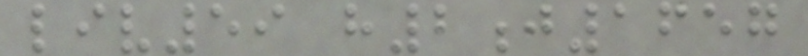liv59 h2j1657
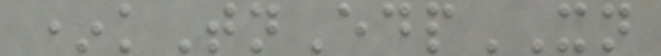*kTnEdpXN
